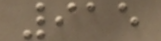915
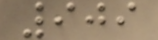909
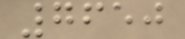7650
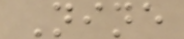Nine
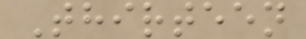Thirteen
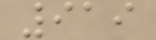919
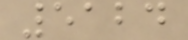5124
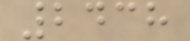2438
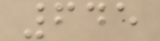645
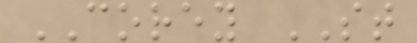COREY ST
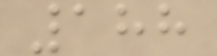188
